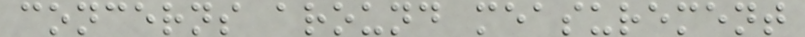concerns around measurement
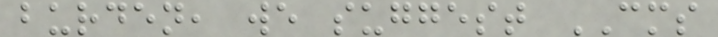burden, we suggest CMS
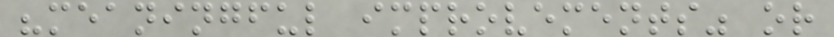"meaningful improvements" or
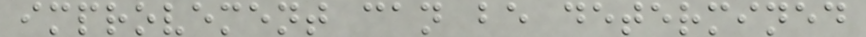improvement can be determined
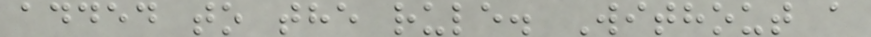added to the rule. Without a
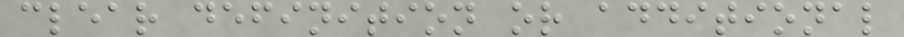clear definition or additional
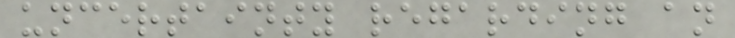uncertainty regarding an
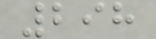298
